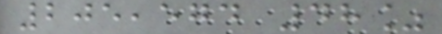205,574 48%
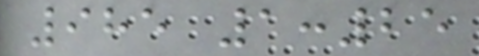985 1:25
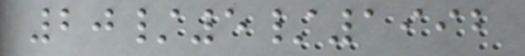20/5/1992
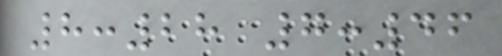8:28 7:46
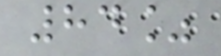84%
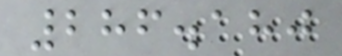286.180
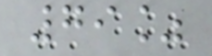79%
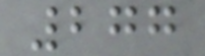277
